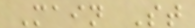Main St
